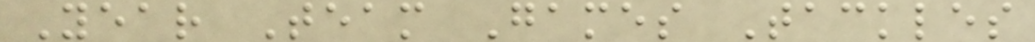Year Team Games Tackles
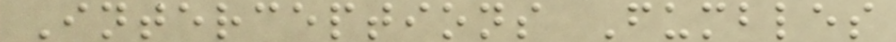Interceptions Fumbles
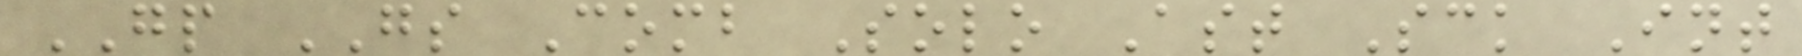GP GS Comb Solo Ast Sck Int
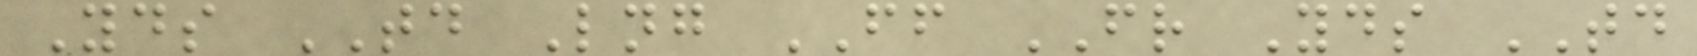Yds TD Lng FF FR Yds TD
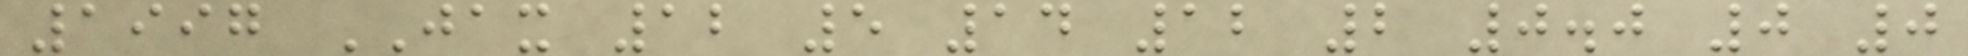1997 JAX 12 5 14 12 2 0.0 0 0
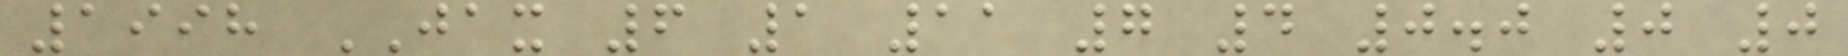1998 JAX 6 1 11 7 4 0.0 0 0
